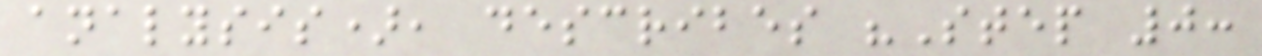analysis), describes "Step 0:
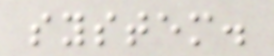system.
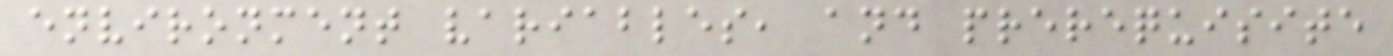environment variables, and prerequisite
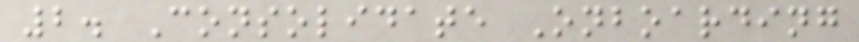2. Consolidate Onboarding
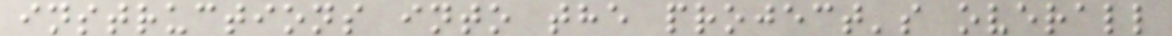instructions into the project's overall
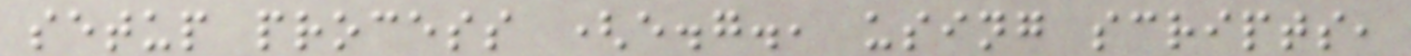setup process (e.g., using scripts,
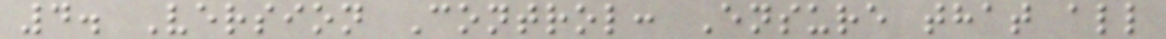4. Version Control: Ensure that all
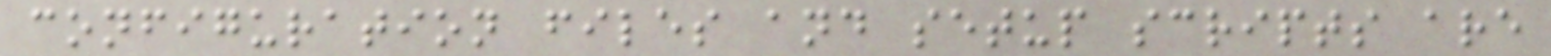configuration files and setup scripts are
